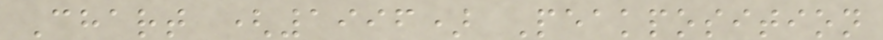Chart (1996) Peakposition
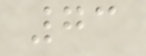73
